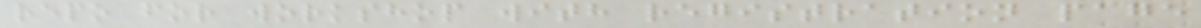repo for workshop with registration page
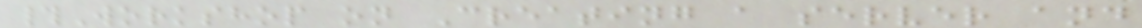#Workshop on Creating a server and
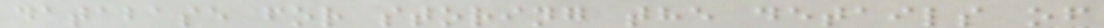database for storing the details of
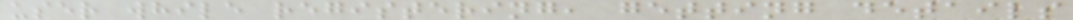user while registering, getting details
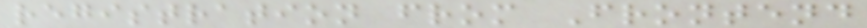registration from Frontend
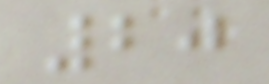20
